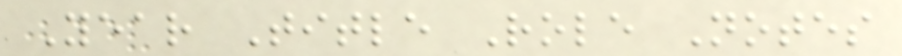Year Title Role Notes
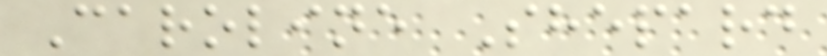Caroline Shepard
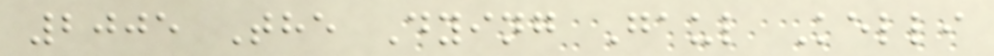2005 The Dying Gaul Kelli
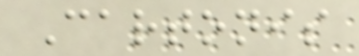Cartonis
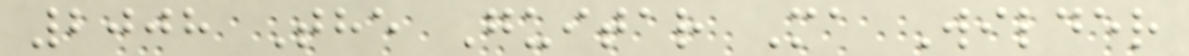2008 The Guitar Ma Wilder
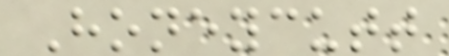Honeycutt
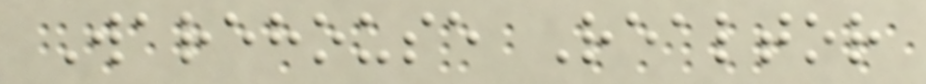Warehouse Realtor
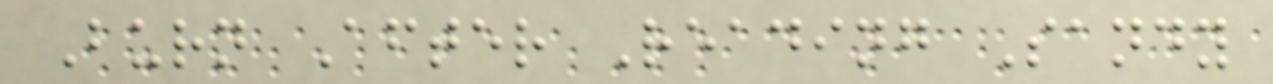Burn After Reading Sandy
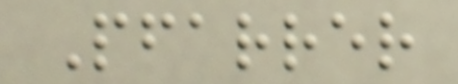Pfarrer
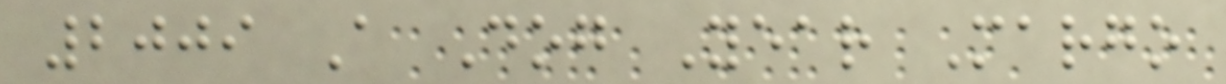2009 A Dog Year Margo
